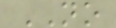NO
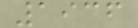1936
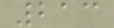213
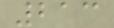213
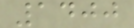1400
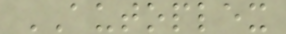AUTOPLEX
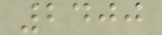2400
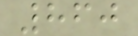860
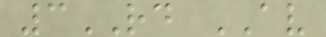3RD AV
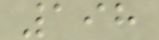198
